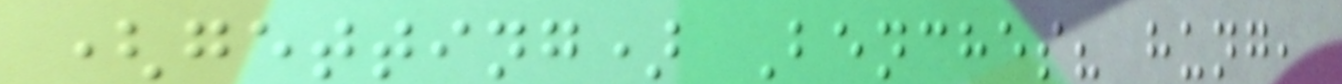(getting) Benches? hung,
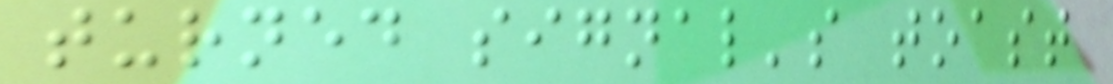turned signal's toast
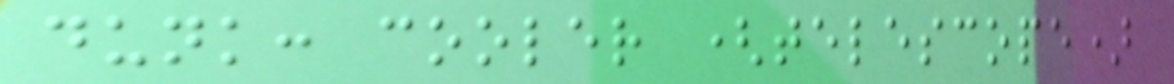dunk: cooler (telescope)
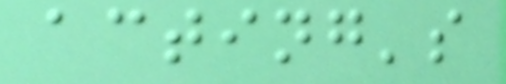acting's
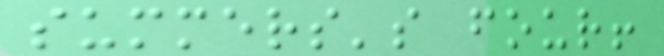summers's four!
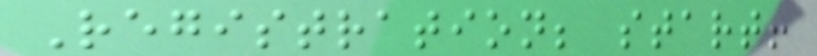Registration; start!
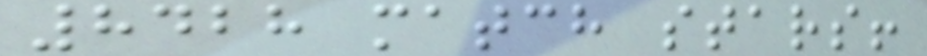8428 match stars!
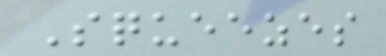Squeezes
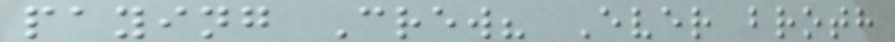paying Crew? Ever broth
